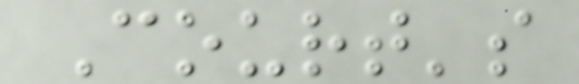Court's
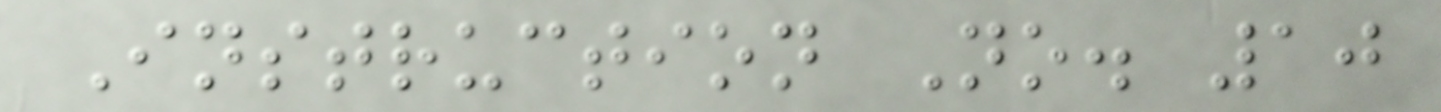Instruction No. 10
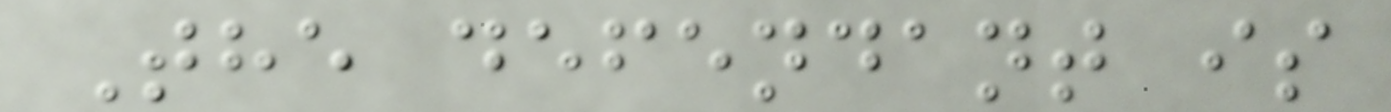The defendant is
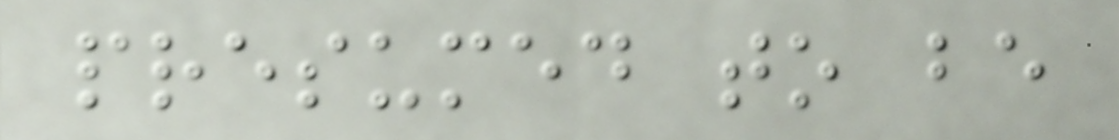presumed to be
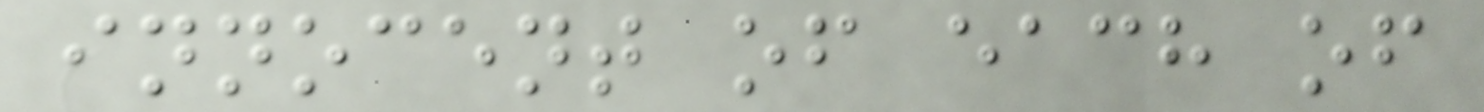innocent of each of
